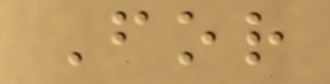For
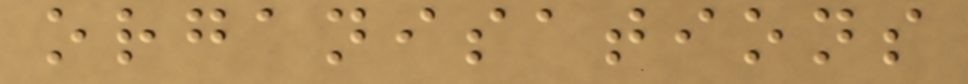organisations
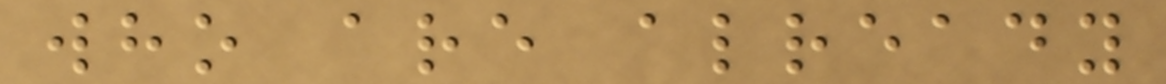who are already
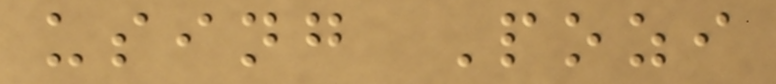using Pozi
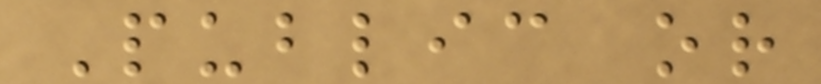Public or
